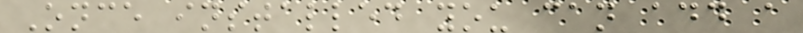Once installed you can add a
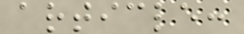article:
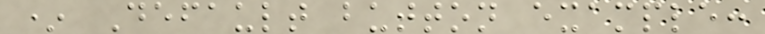* Default button example:
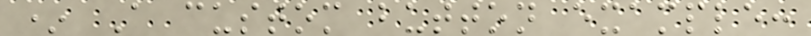* A custom button example:
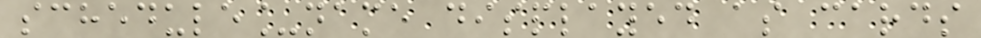schedule_name displayed as cards
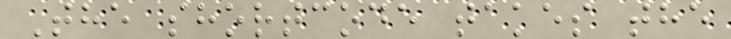The shortcode takes the
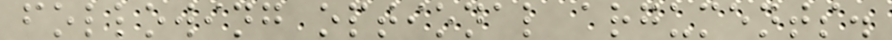following optional arguments.
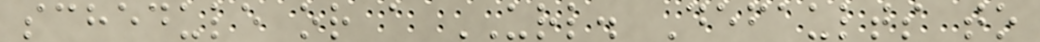schedule or a URL. Defaults to
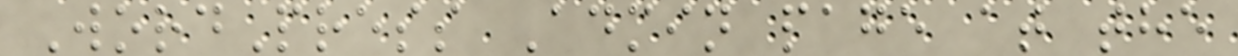WordPress Admin page at the
